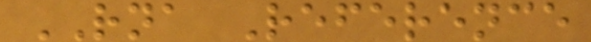RNA Reference
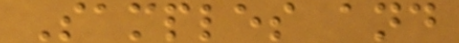Samples and
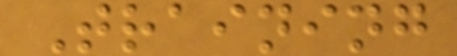Training
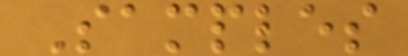Samples
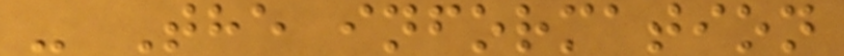- The information
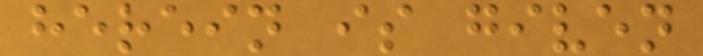herein is given
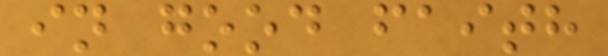in good faith
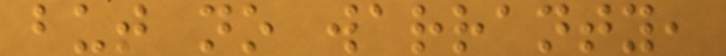but no warranty,
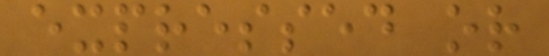expressed or
